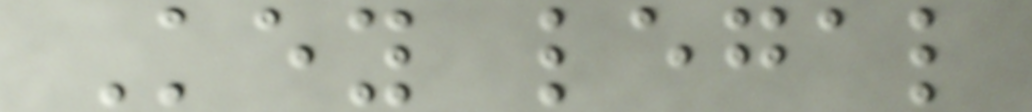Key legal
